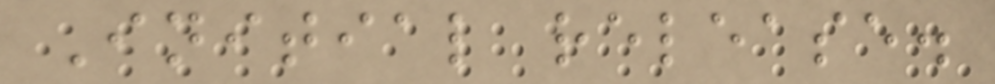Initial release.
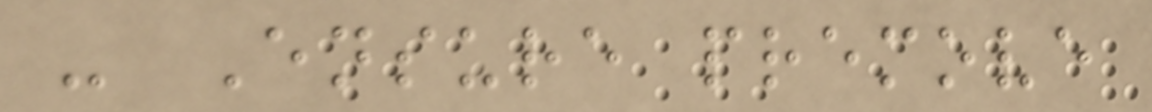- Ensure premove
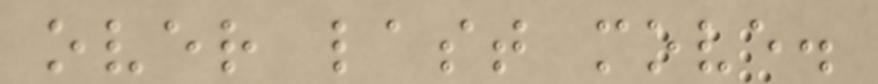over last move.
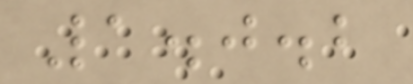1.0.2
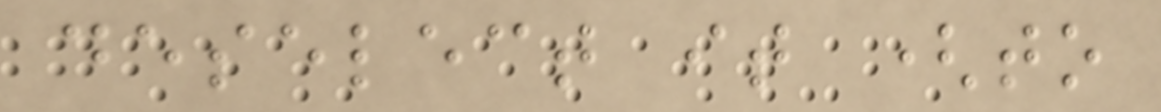deselect it (to
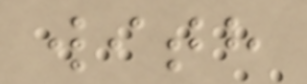with
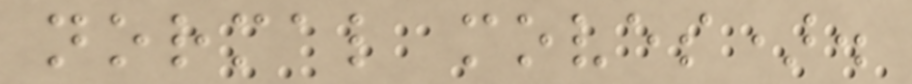normal moves).
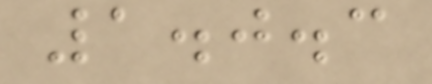1.0.3
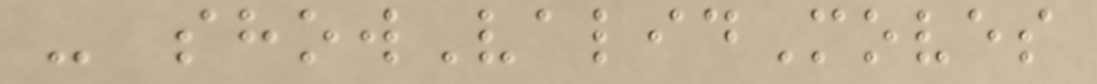- showValidMoves
